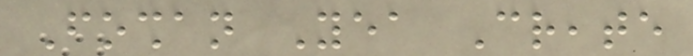Foshan Yea Create
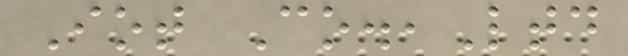Iot Co.,Ltd
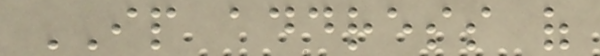IP address of
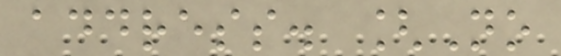address. [No
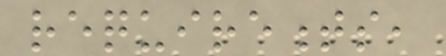requirements,
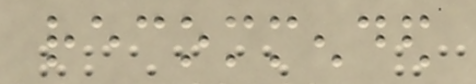recommended
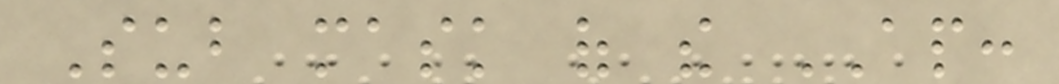Sub mask of the AP:
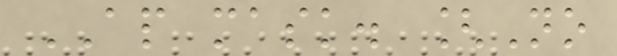AP mask. [No
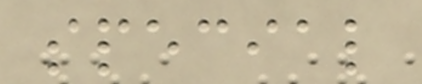special
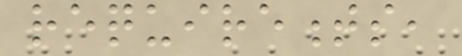requirements,
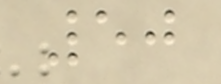50
